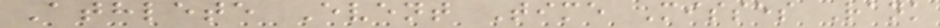Athlete Event Time Misses Rank
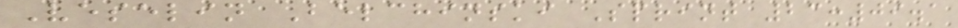Veselin Belchinski Sprint 23:09.1
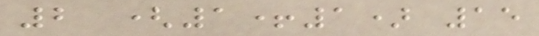2 (1+1) 15
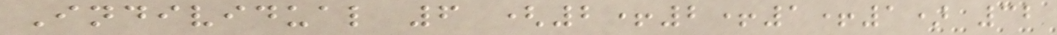Individual 6 (2+2+1+1) 32
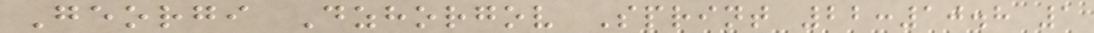Georgi Dzhorgov Sprint 22:10.8 1
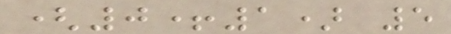(0+1) 5
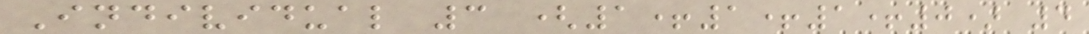Individual 3 (1+1+1+0) 4
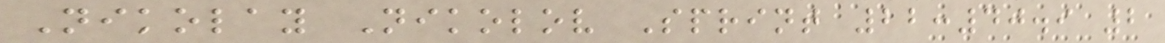Nikolay Nikolov Sprint 22:40.9 2
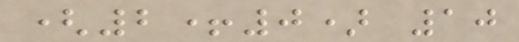(2+0) 10
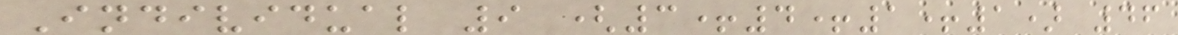Individual 9 (3+4+1+1) 46
